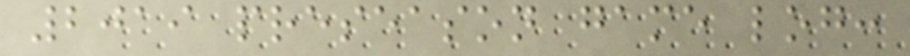2019 preseason game log:
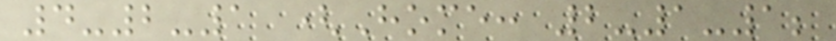4-2-1 (Home: 2-1-1;
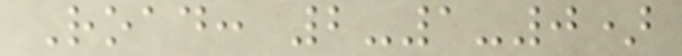Road: 2-1-0)
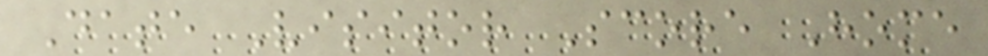Date Visitor Score Home
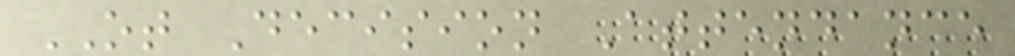OT Decision Attendance
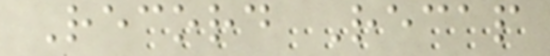Record Recap
